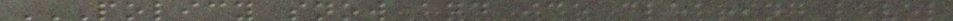POLICY SNOW AND ICE CLEARING LEVEL
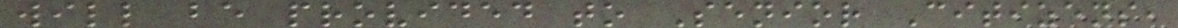will be provided to Senior Citizens,
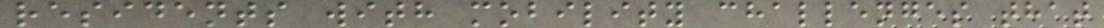residents with mobility challenges that
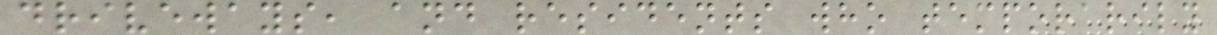driveways, and residents who temporarily
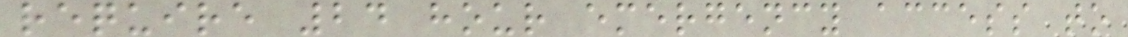require 24 hour emergency access to
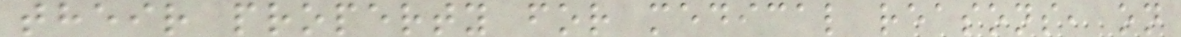their property for medical reasons, on
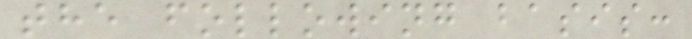the following basis:
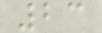23
